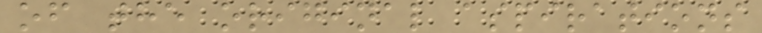of the original aspirations
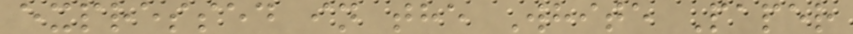expressed in the White Paper
